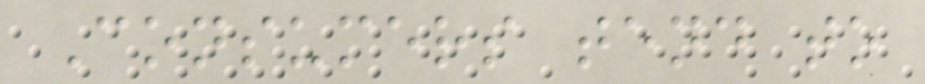Consumers tend to
